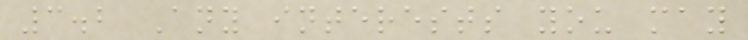3.2 Any interests you may
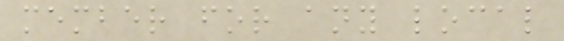member for any local
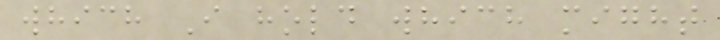which I hold which might
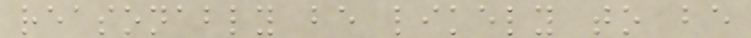reasonably be likely to be
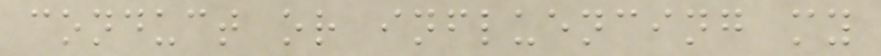conduct or influencing my
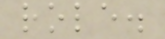role.
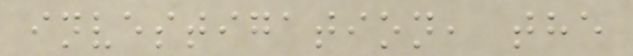investigation, the
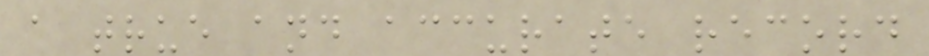a true and accurate record
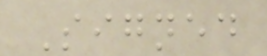Signed
